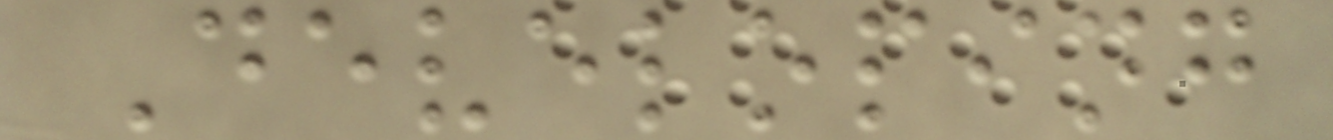Developing
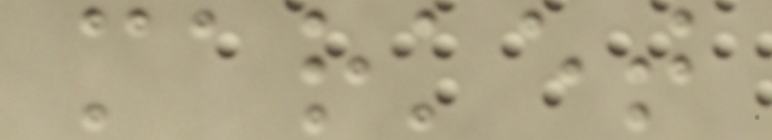market
